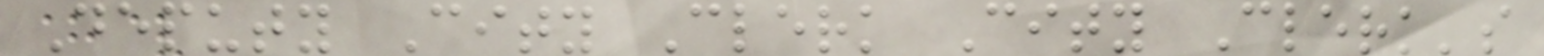Deputy City Clerk City Clerk's
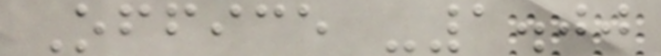Office -1.00
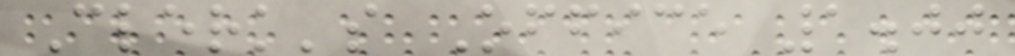Clerk's Office 1.00
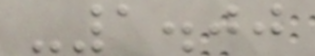-1.00
